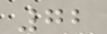72
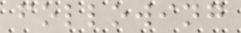following
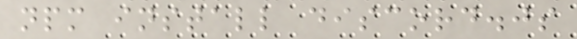npm install discord.js
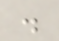.
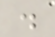.
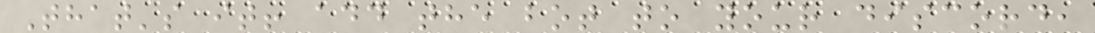That's it! add the bot to your discord,
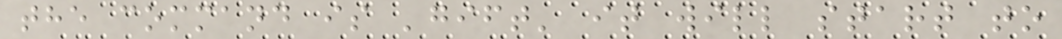the command is 'gift' it will start to
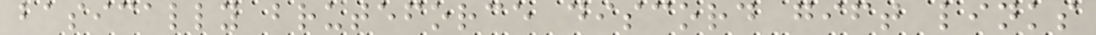basically bruteforce discord gift links
